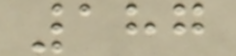187
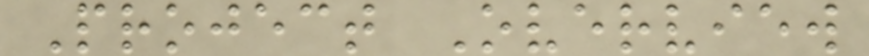Project Overview
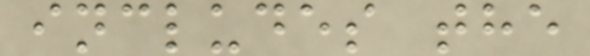includes the
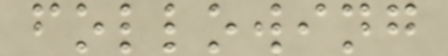following
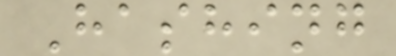Hashing
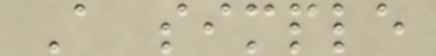A simple
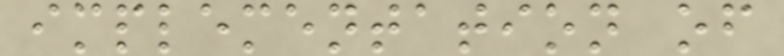implementation of
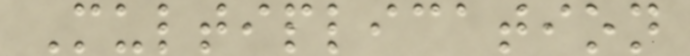Multiplication
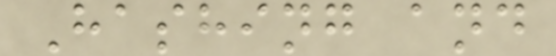Hashing and
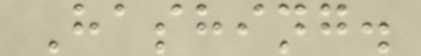Hashing.
